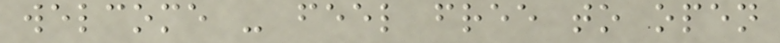welcome - feel free to open
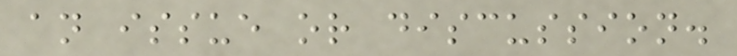an issue or discussion.
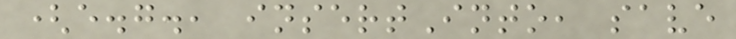(e.g., insertInto, save
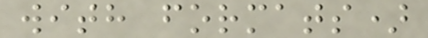with formats)
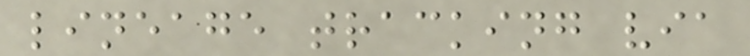lineage tracking via
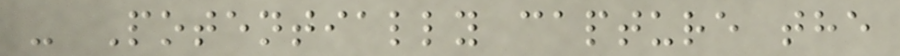- Potentially capture the
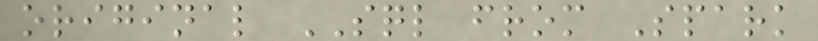original SQL from Spark
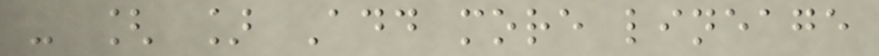- [ ] Add more lineage
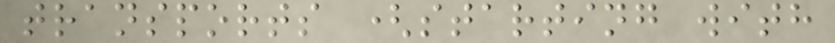transports (starting with
